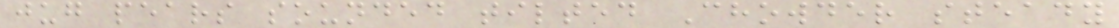jug pears sounded tilted Chowder steady
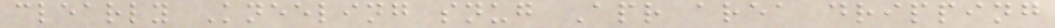clearly Kneeling snug Apr area dripping
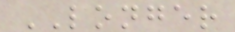LONGER
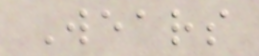Wears
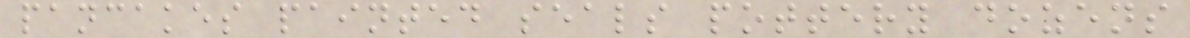pancakes painted seals pottery dozens
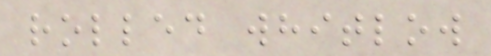rolled whitlow
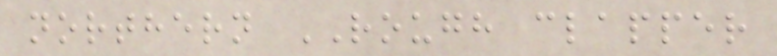northern ROUGH clapper
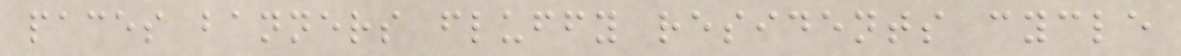paces banners fluffy residents cycle
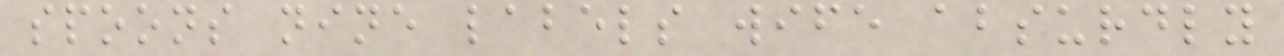spoons nine labels wife absurdly
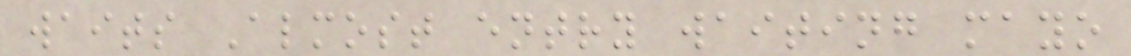waits Almost entry waiting mayo
